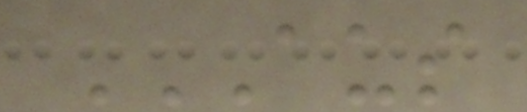AUS
